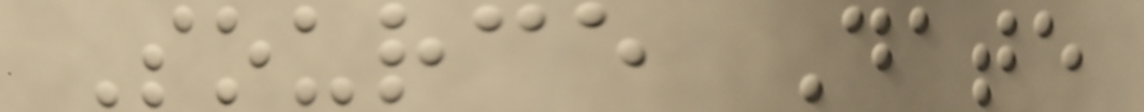Source Date
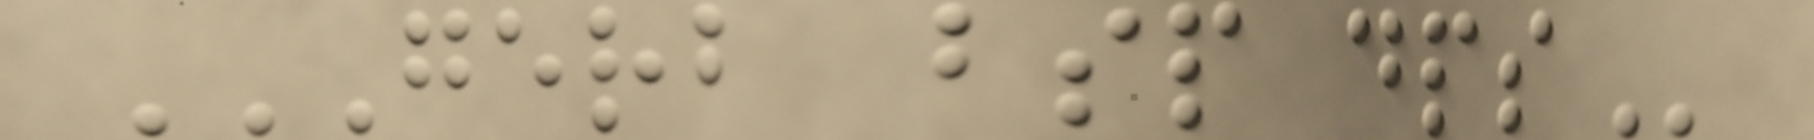GERB BSP DPS
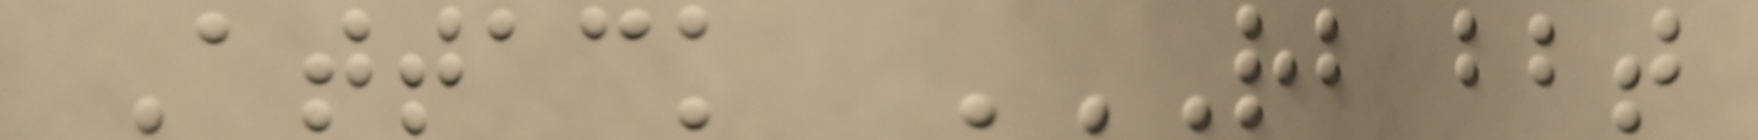Attack RB BBT
